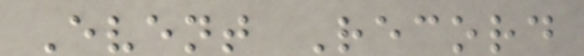Event Record
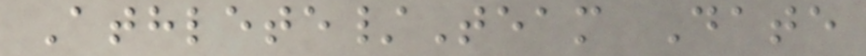Athlete/Team Date
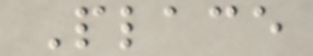Place
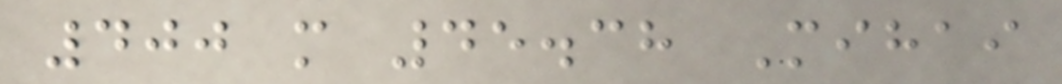400 m 45.38 Mihai
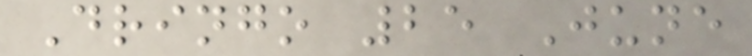Dringo 25 June
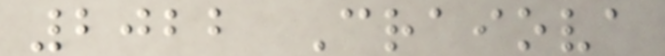2022 Craiova
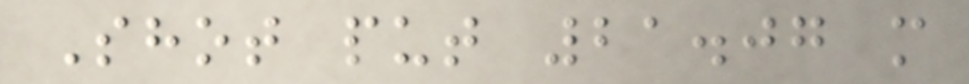Shot put 21.07 m
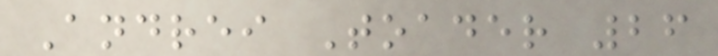Andrei Toader 26
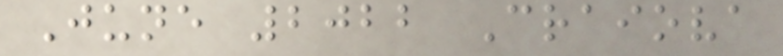June 2022 Craiova
